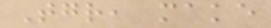Together, make
